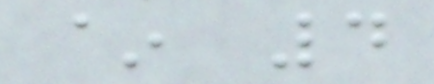~ 4
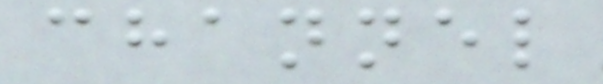channel
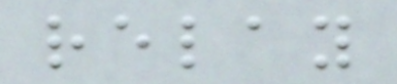relay
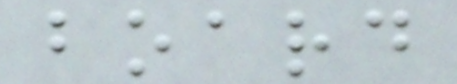board
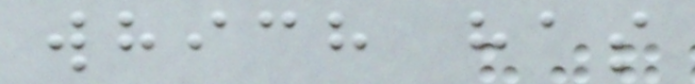which has
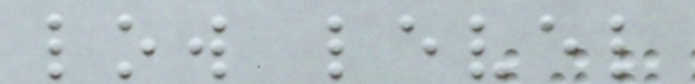low level
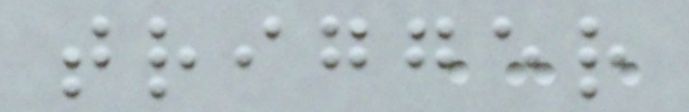trigger
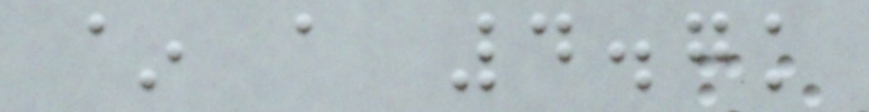~ a 4.7k
